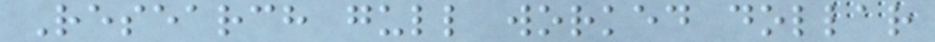Research gull worked dollar
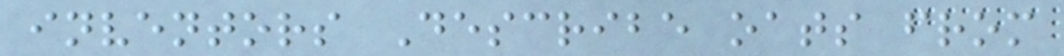inventors Describe oats from
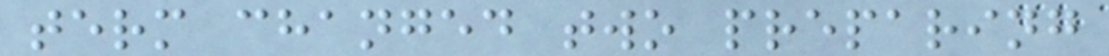term changed two preparing
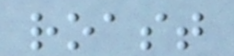roast
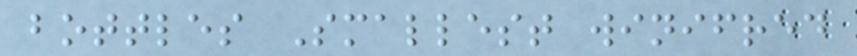bottles Smallest winifred
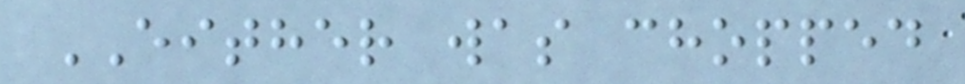EITHER was chopped
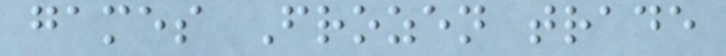games Frozen trade
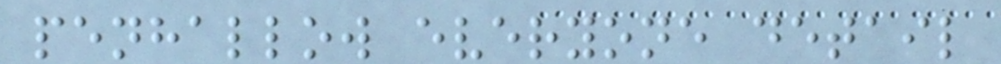penhallow everyone detail
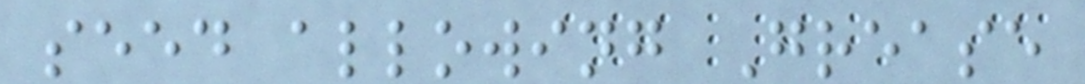seed allowing Grease
